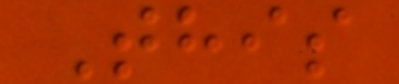This
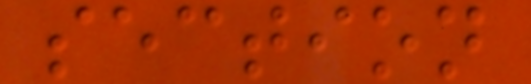section
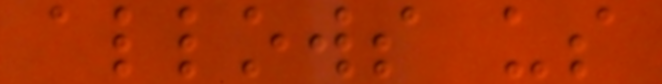allows us
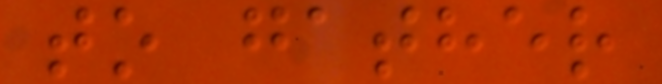to gather
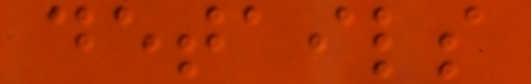details
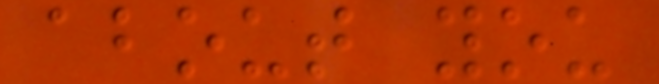about you
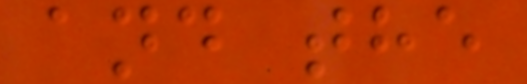and the
